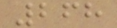268
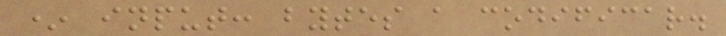* input: bytes a codificar.
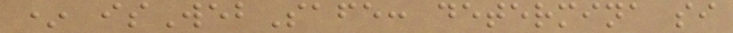* isWebSafe: determina si
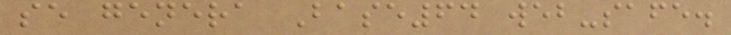se genera Base64 web-safe.
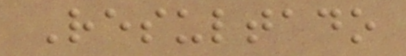Resultado
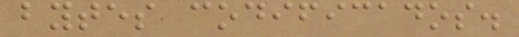bytes codificados.
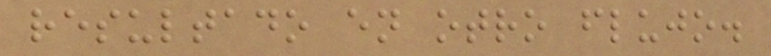resultado en otro flujo.
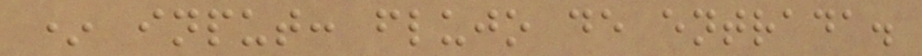* input: flujo de entrada.
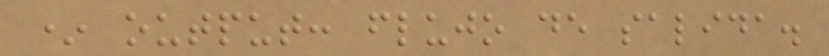* output: flujo de salida.
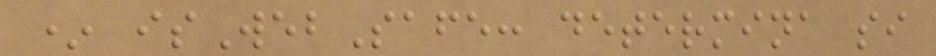* isWebSafe: determina si
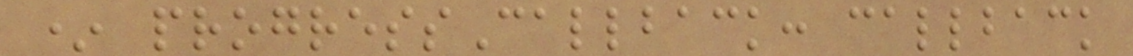* progressCallback: callback
